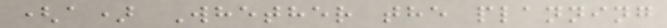(a) Whether the planning
